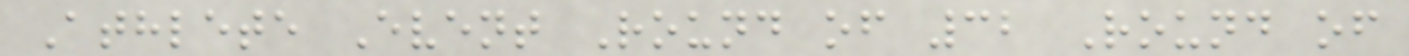Athlete Event Round of 32 Round of
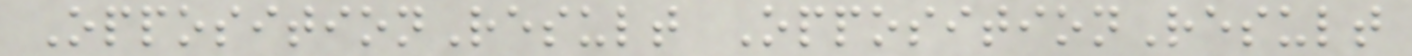OppositionResult OppositionResult
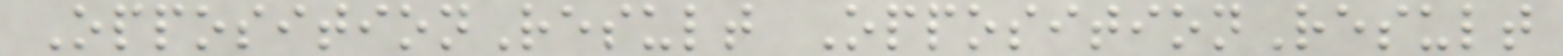OppositionResult OppositionResult
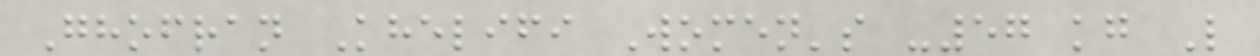Ghofran Khelifi Women's -57 kg L
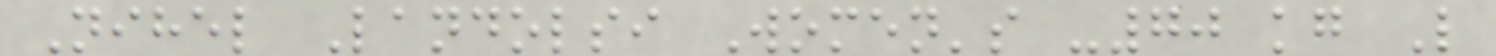Nihel Landolsi Women's -70 kg L
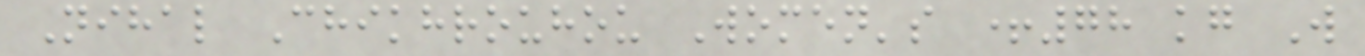Nihal Chikhrouhou Women's +78 kg W
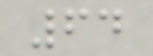64
